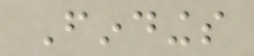Findings
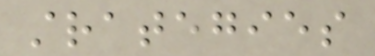strategies
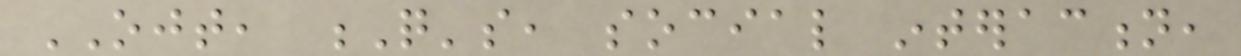OJT, Q's, social interaction,
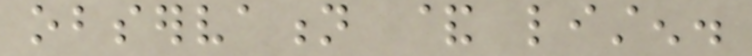observation & listen.
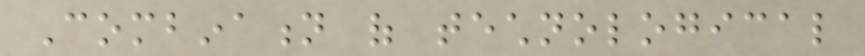Combination of technological
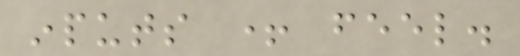inputs + feel.
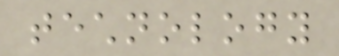technology
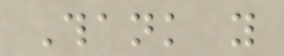Thank you
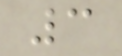3
